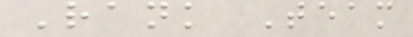Rank Team
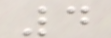4
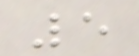5
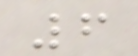6
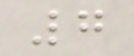7
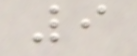9
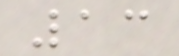13
